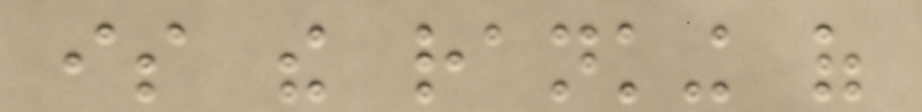is the ranking of
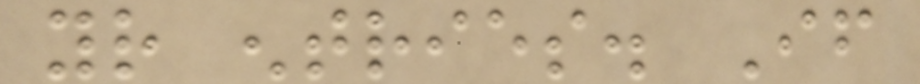your entries. If
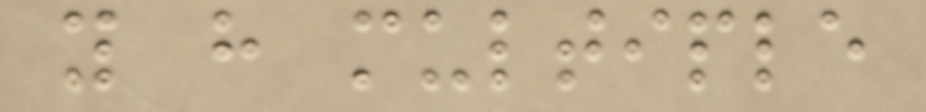you have multiple
